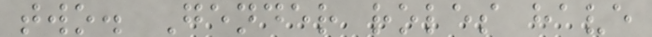two. Gender roles have
